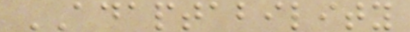ADAPTABILITY
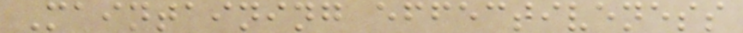Maintaining effectiveness
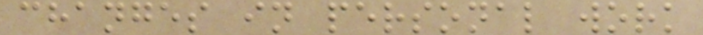changes in personal work
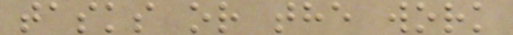tasks or the work
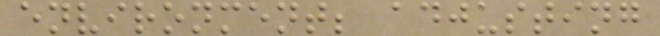environment; adjusting
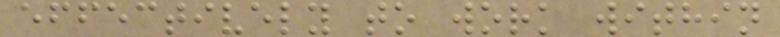effectively to work within
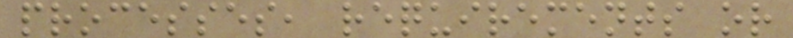processes, requirements or
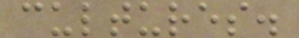cultures.
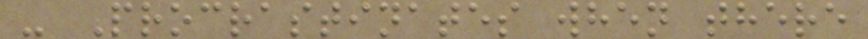- Procrastinates when there
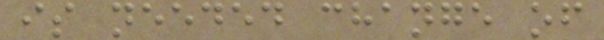is needed change of
